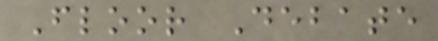Floor Debate
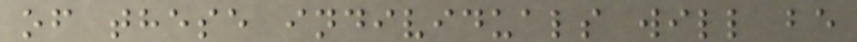of these individuals will be
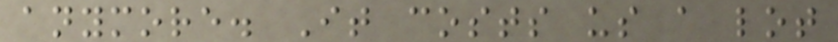anymore. It costs us a lot
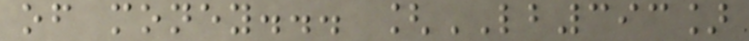of money... [LB393]
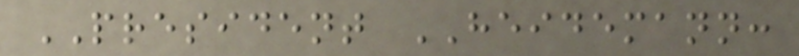PRESIDENT HEIDEMANN:
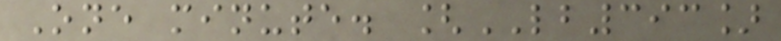One minute. [LB393]
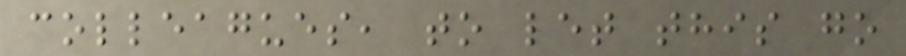colleagues, to let this go
